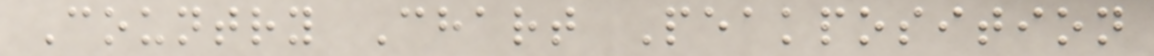Country Chart Peakposition
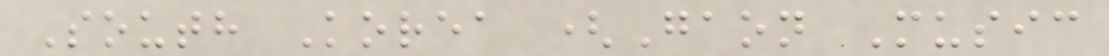South Korea (Gaon Music
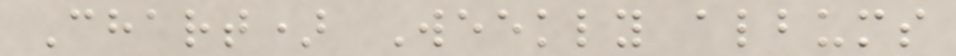Chart) Weekly albums
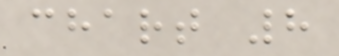chart 8
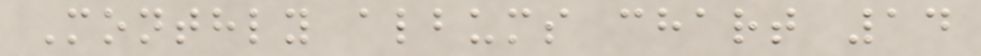Monthly albums chart 14
